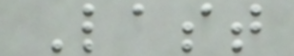Last
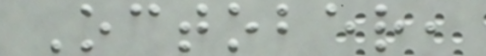October,
